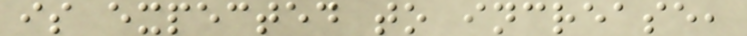is expected to increase,
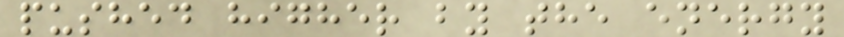pushed higher by the energy
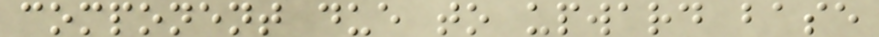component due to upward base
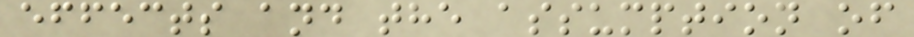effects and the assumption of
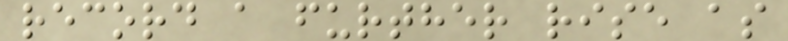record a further rise as
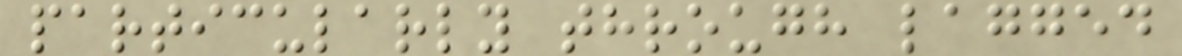particularly through lagged
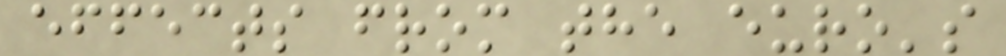effects from the euro's
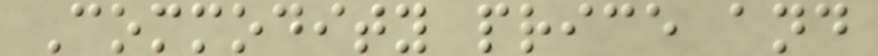Commodity price and
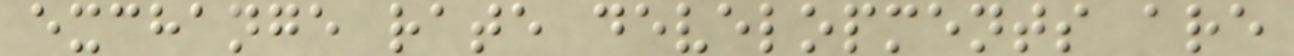exchange rate developments are
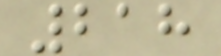218
